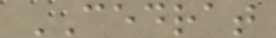CEDRAT
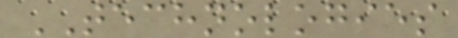TECHNOLOGIES
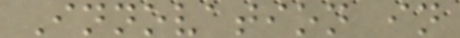Innovation in
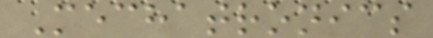Mechatronics
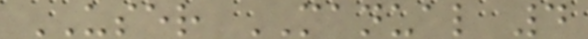USER MANUAL 4
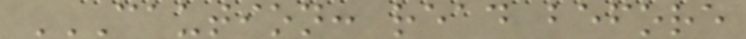CAUTION: READ BEFORE
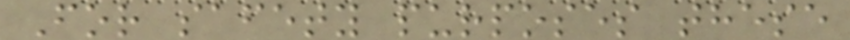For safety purposes these
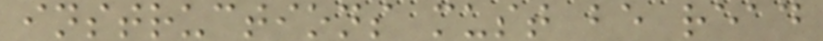instructions must be read
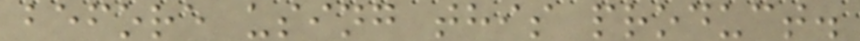before using this product.
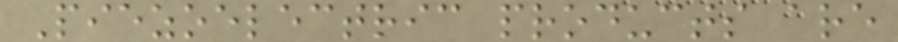Piezoelectric products are
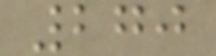270
